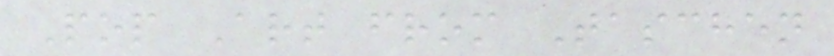Pop Art from Taschen
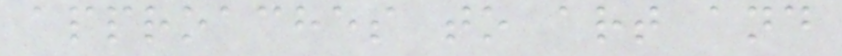approaches to art and
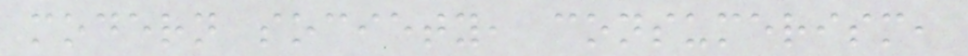modern society, consumerism,
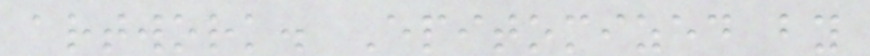artwork. Epitomized by
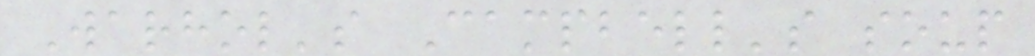Warhol's Campbell's soup
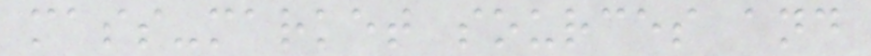mass-market sources and
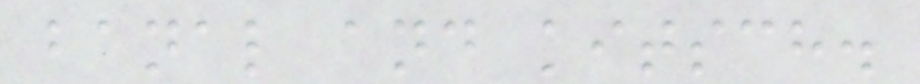banal and kitsch.
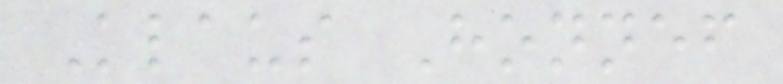Klaus Honnef
